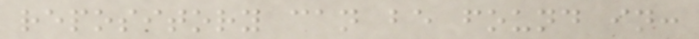repository can be found in:
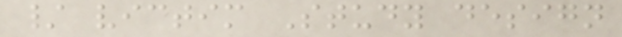/ victim Study design
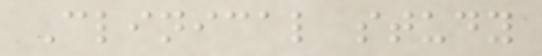Clinical study
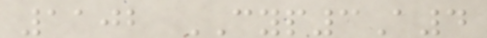1102 CYP3A4
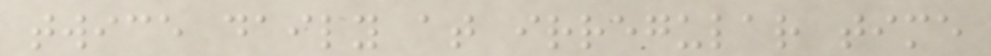twice daily at irregular time
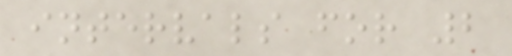intervals for 2
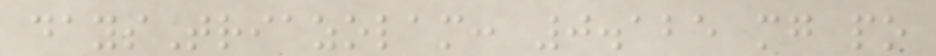daysTriazolam: 0.125 mg po
